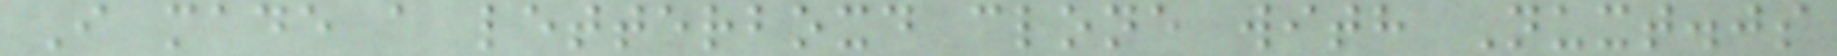I made a letterboxd clone with Nuxt.js
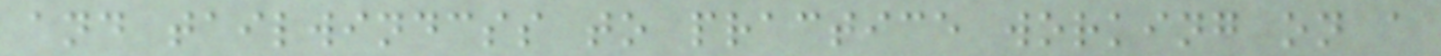and tailwindcss to practice working on a
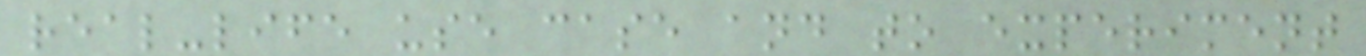real-life use case and to experiment
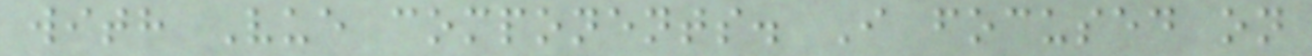with Vue components. I focused on
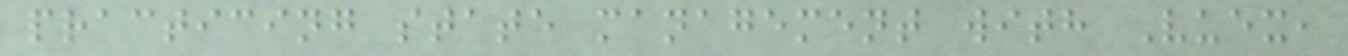practicing state management with Vuex,
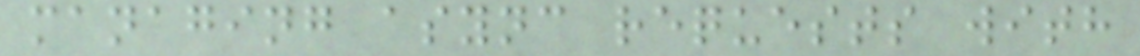managing async requests with
